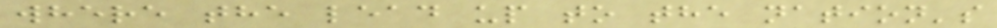where the lead up to the nation's
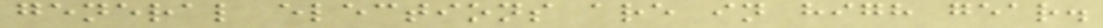general elections are in high gear.
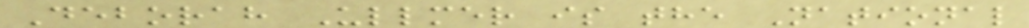Deborah Ullmer is the National
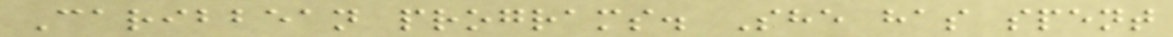Caribbean programs. She has spent
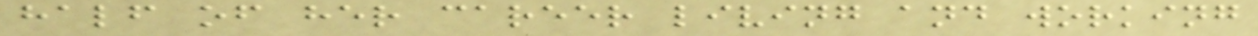half of her career living and working
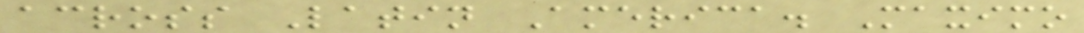across Latin America. Maximo
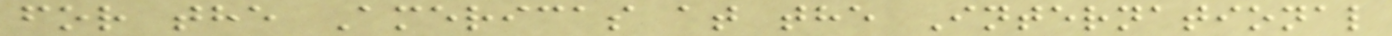for the Americas at the International
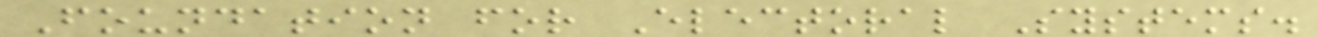Foundation for Electoral Systems.
